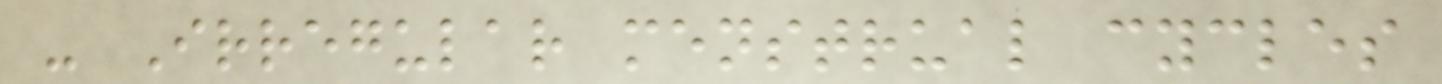- Irregular menstrual cycles
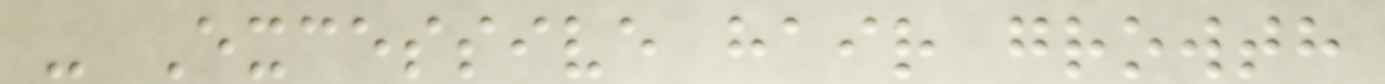- Excessive hair growth
